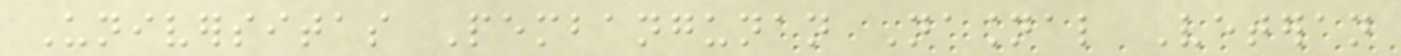Universitas Pembangunan Nasional Veteran
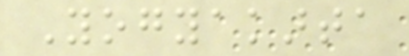Yogyakarta
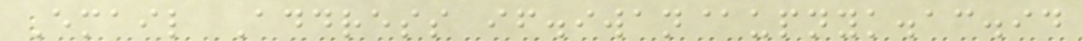Email Address if.iwan@upnyk.ac.id
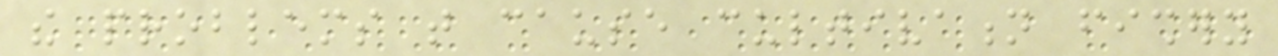the problems that cause cultivation fishery
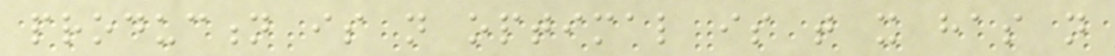production is not optimal is that it has not
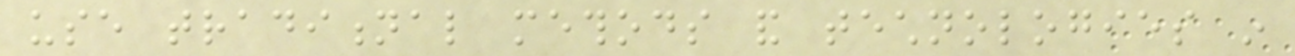use traditional methods and technologies in
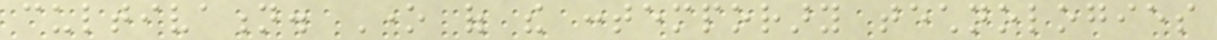cultivation. One of the contemporary technologies
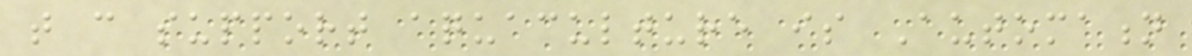that can support aquaculture is Automation
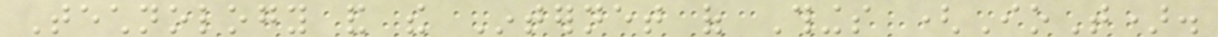Technology and the Internet of Things (IoT).
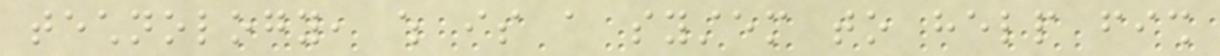technology, which is a system to help fish
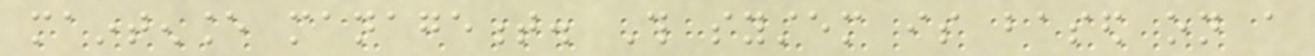maintenance management. This system is based on a
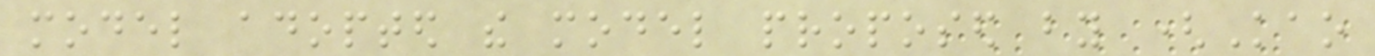model adopted the model proposed by (Kao
